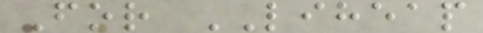For LIHEAP
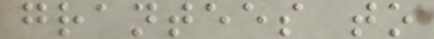grantees to
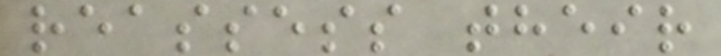reassess their
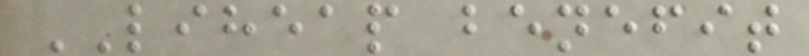LIHEAP benefit
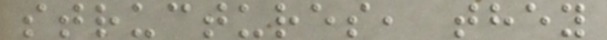structures, they
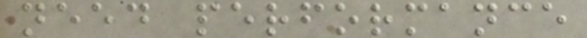need performance
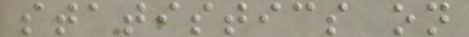statistics on
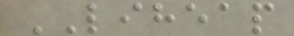LIHEAP
